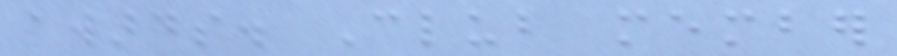awards. Club member
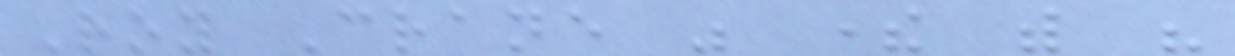Roy Crane was there with his
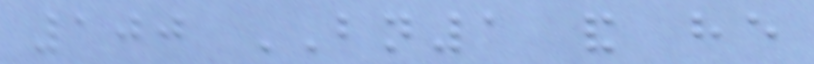100 BN1 and he
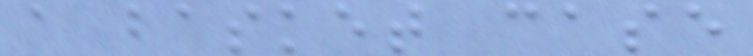a basket case
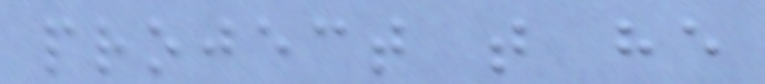project that he
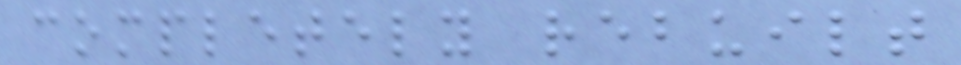completely rebuilt
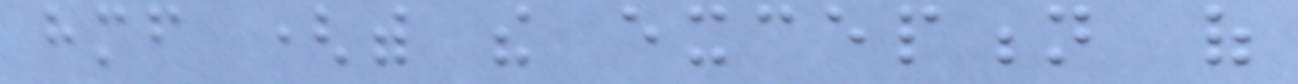himself (with the exception of
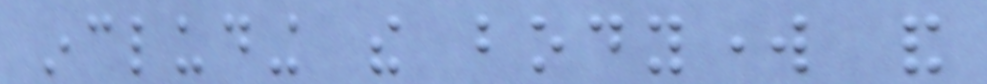including the bodywork and
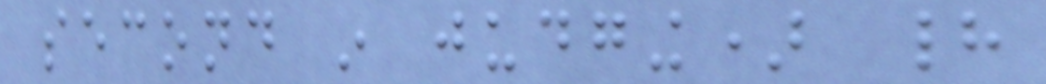second in judging) had
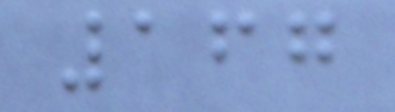167
